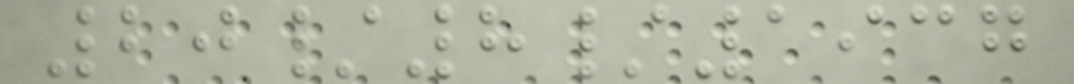20/8/1937
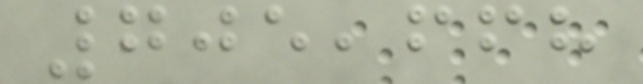705,668
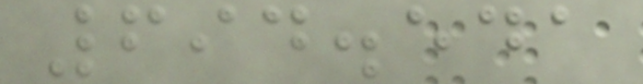694.541
